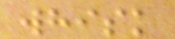whisk
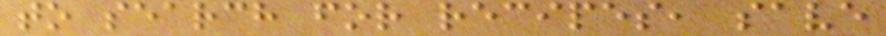to search for recipes, save
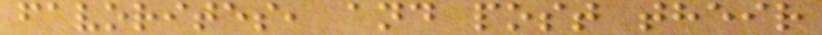favorites, and post their
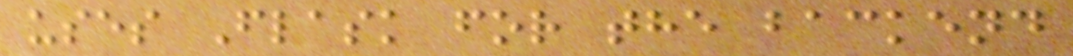uses Flask for the backend
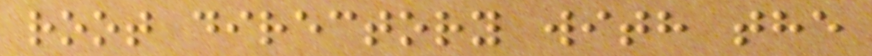root directory with the
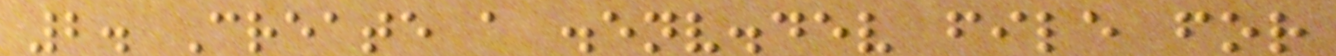2. Create a .env.dev file for
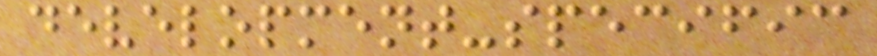development-specific
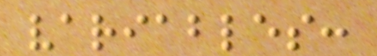variables:
